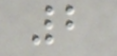2
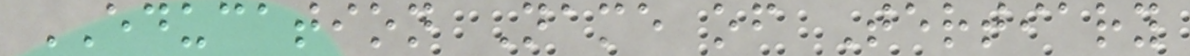EDUCATION Name of Tertiary
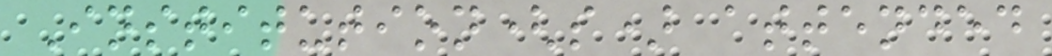Institution(s) attended
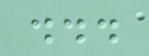...
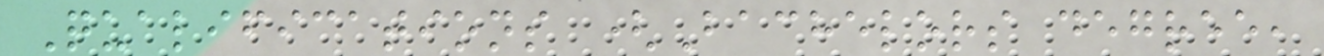Qualifications (Bachelors degree,
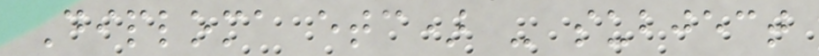Diploma etc) - subject
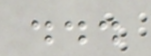...
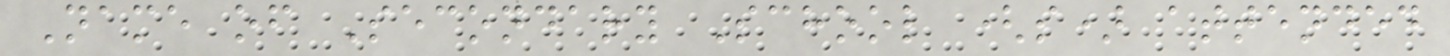Name of Secondary School (s) attended
